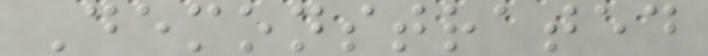Demonstrated
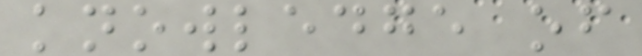knowledge of
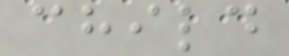child
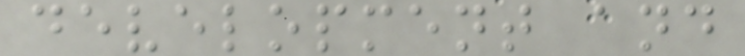development and
